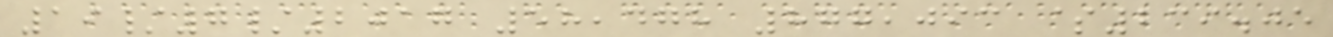19/7/2017 58,478 877,093 $239.05
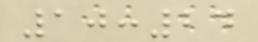10:24
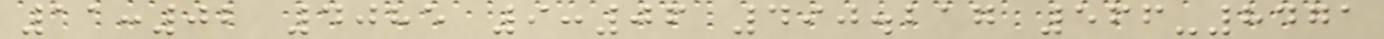11:02 4085 9:06 490.217 566-8471
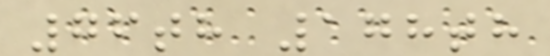76th 178th
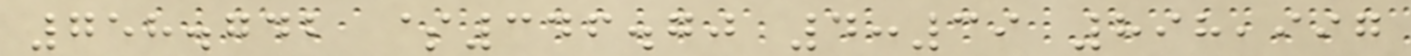758.742 $346.70 4:39 898,997
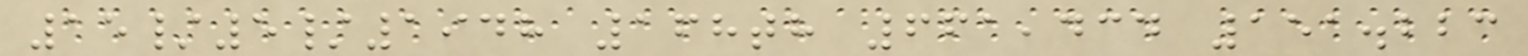15/5/1948 168th 661,434 151.223
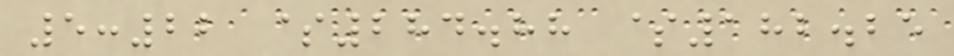5:22 $284.88 $182.25
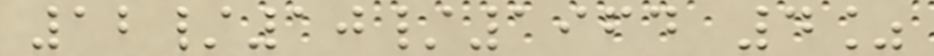12/10/1964 4%
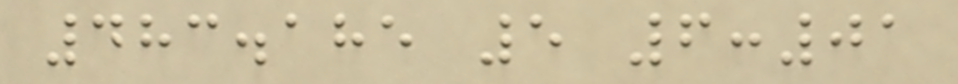483.185 5 6:01
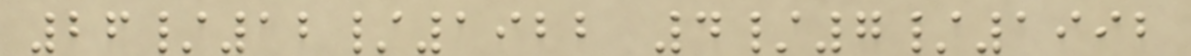26/12/1922 4/7/1992
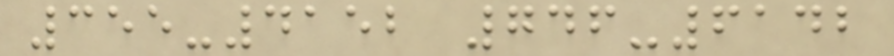355-4152 746-6142
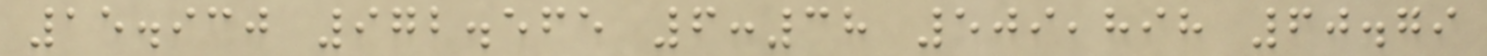15.930 972.565 6:38 509,898 60.79
